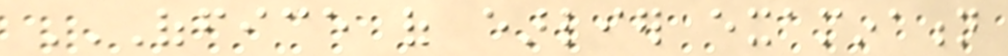OFFICE OF EARLIER EXAMINATION
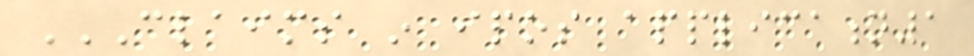CLAIMS IN IPOS APPLICATION1
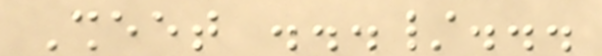Sheet .../...
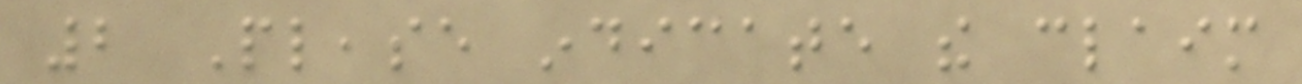2 Please indicate the claim
